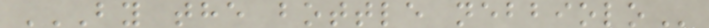BY THE BOTTLE NEBBIOLO
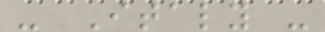- Italy -
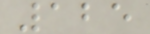125
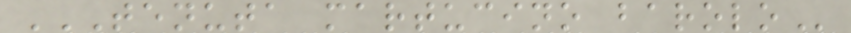TENUTA MARTUCINO BAROLO
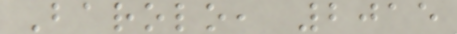Barolo, 2015
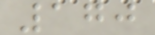170
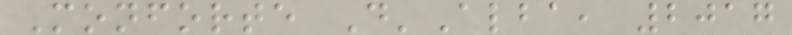Monforte D'Alba, 2017
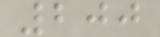200
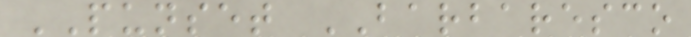PUNSET BARBARESCO
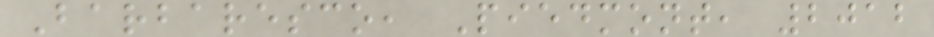Barbaresco, Piedmont, 2012
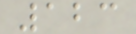123
